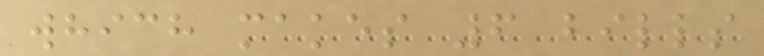which makes 6 bills
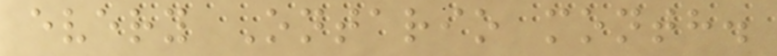every Ontario month.
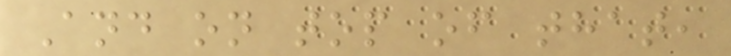And on top of that,
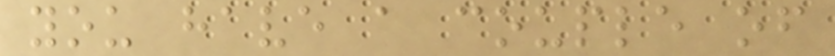you have a couple of
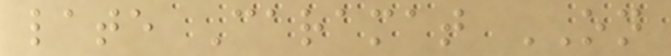late Caramat ON
